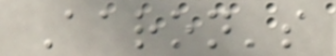Aaron's
